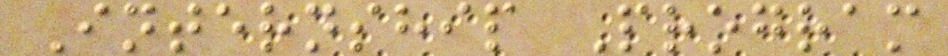Internship Program
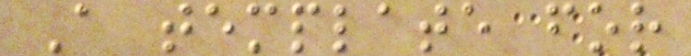A template for
